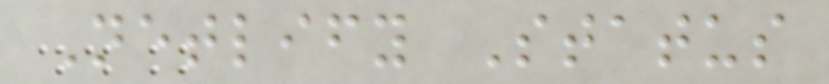Netlify Status
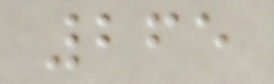265
